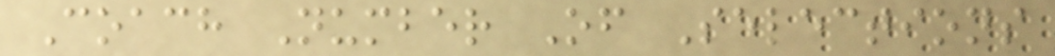Coach Number Of Selections
